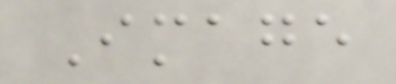Image
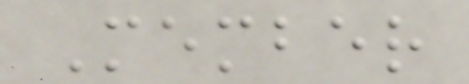Member
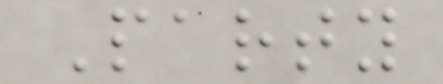Party
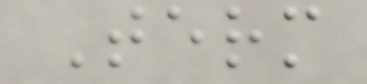Term
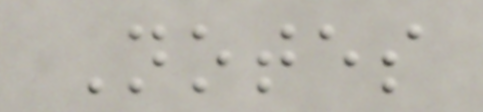Notes
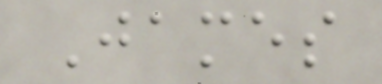James
